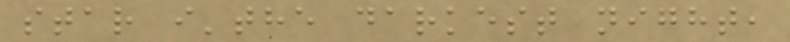star i'the darkest night,
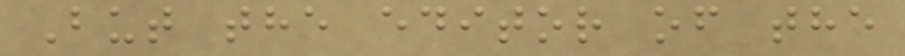But the editor of the
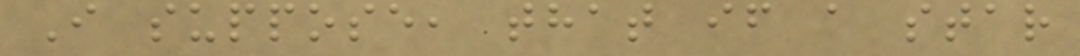I suppose, that if a star
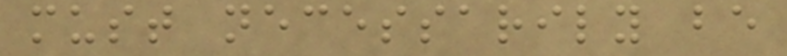must necessarily be
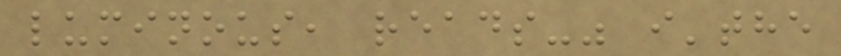luminous, reads-" i'the
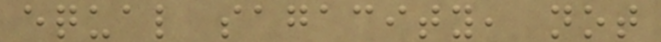equal sagacity, not
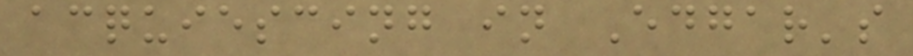acquiescing in Edgar's
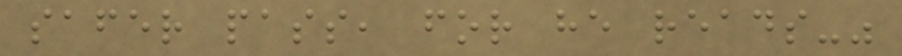safer pass, for he reads-"
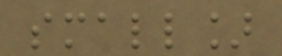small]
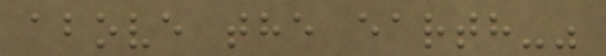above the earth-"
